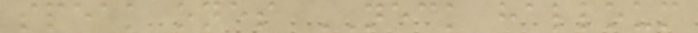speak ones NECK halloum
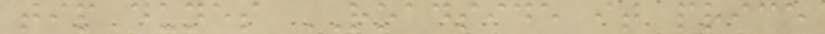tip dunes ROADSIDE it price
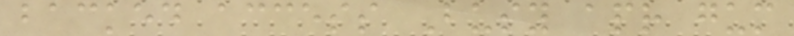backed access Busy apr gum
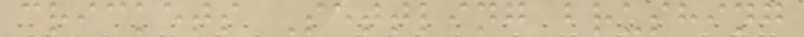crickets Settling brushing
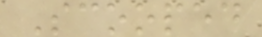Scooped
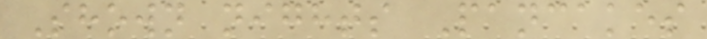Shown nights Pancakes
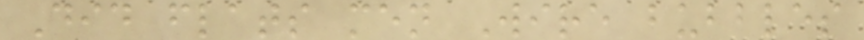Did flats men Wire bubbles
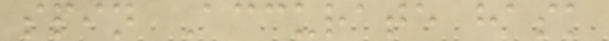spin Accurate hask
